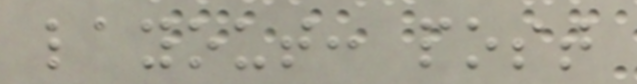layout: post
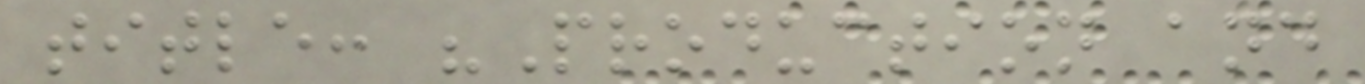title: "Production and
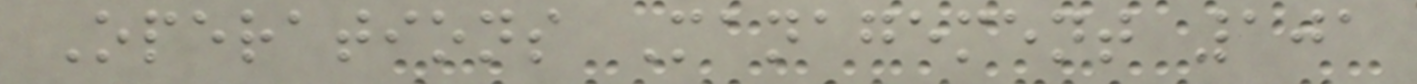Operations Management 101
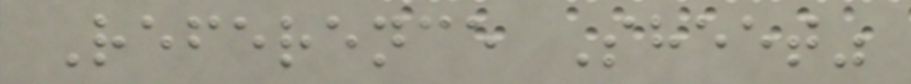Reference Sheet"
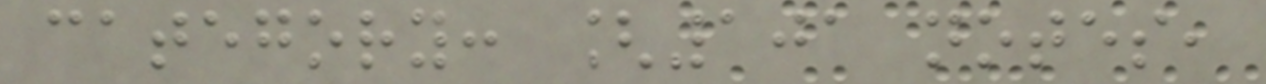category: [101 notes,
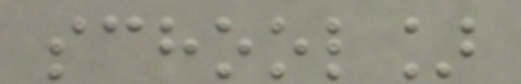school]
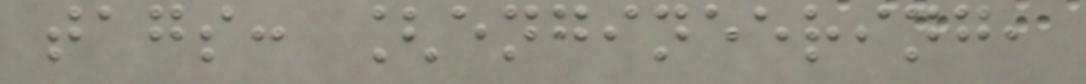tags: [engineering,
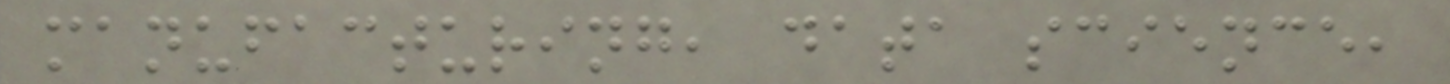manufacturing, data science,
